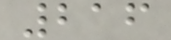216
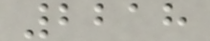2218
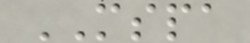MSPA
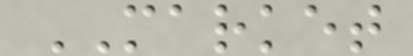MARKET
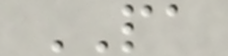PA
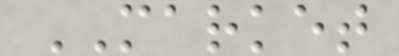MARKET
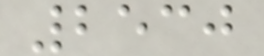2530
